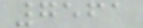7561
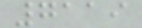7119
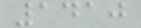1410
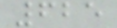625
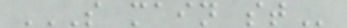S MAIN ST
